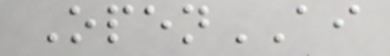OpenAI
